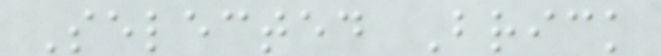Selected Brick
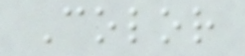Color
